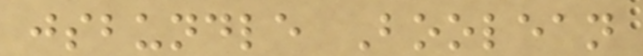jsbundle Boolean
